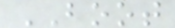BOOT
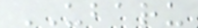UBARU
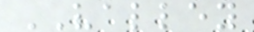VALLEY
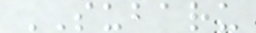SUBARU
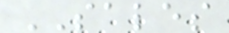SALES
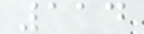114
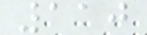110
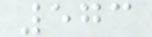573
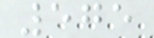575
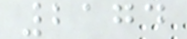2174
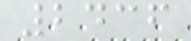2436
